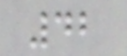42
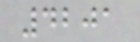4201
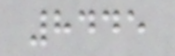8445
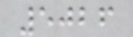5026
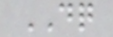DQ
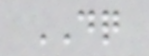DQ
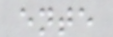ente
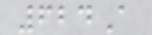624A
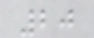20
